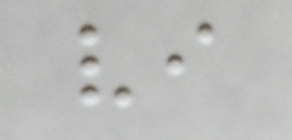vi
